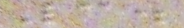3.
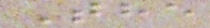The
